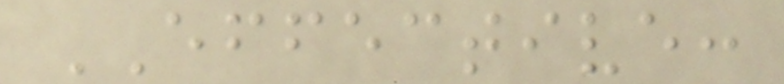EFFECTIVE:
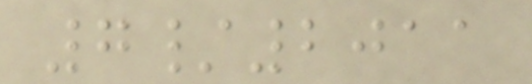7/2011
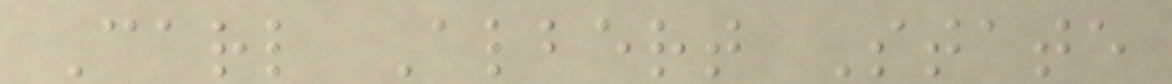Carl Albert State
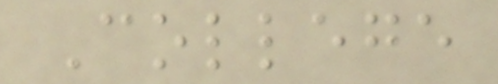College
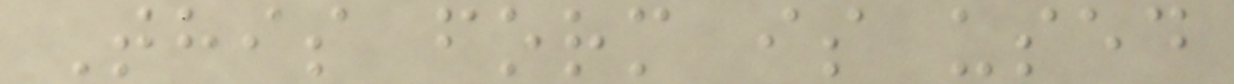This form is used
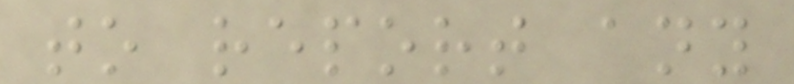to report any
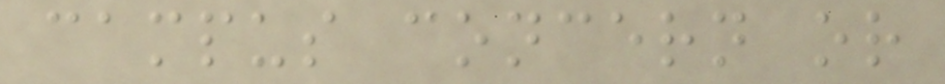campus concern or
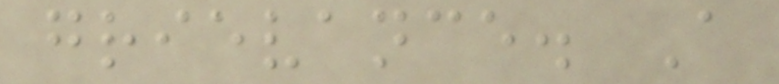grievance. A
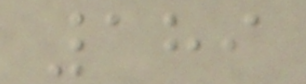189
